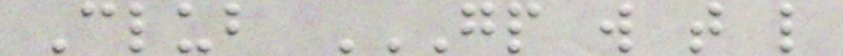Club GP W T L
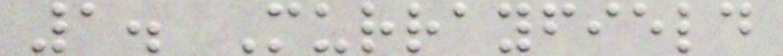1. Murrayfield
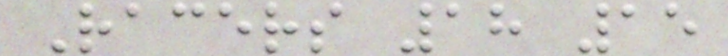Racers 18 15
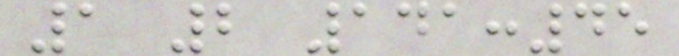1 2 141:45
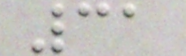31
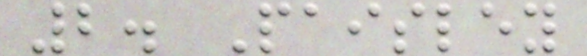2. Paisley
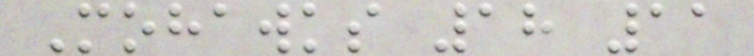Mohawks 18 11
